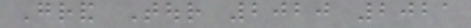Grand Tour 2020 2021
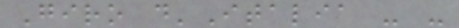Giro d'Italia - -
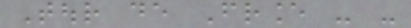Tour de France - -
